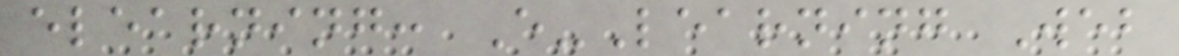elearning: E-Learning Web
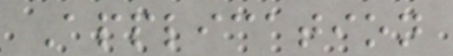Application
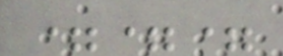===
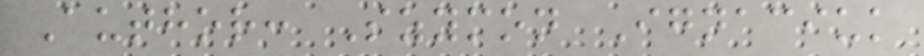Author: Szymon Ignaciuk
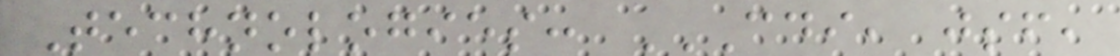Technologies: CDI, JSF,
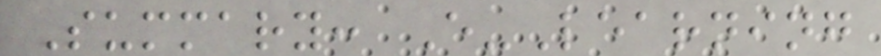Summary: E-Learning
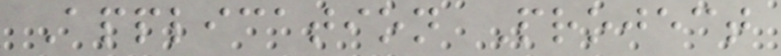Application Project
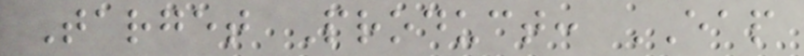Target Product: EAP
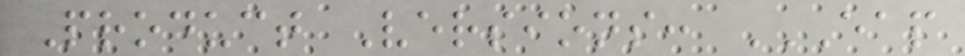Product Versions: EAP
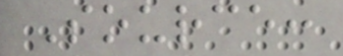Source:
